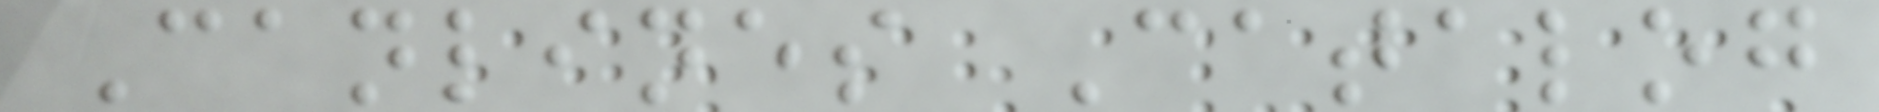Canlines Catalog
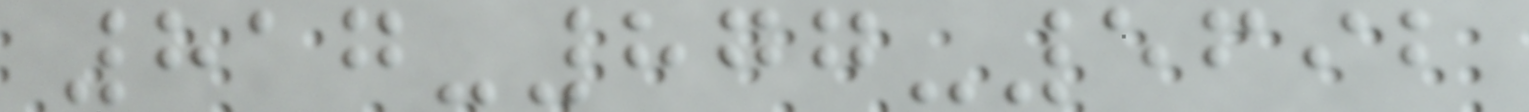817-877-5692
